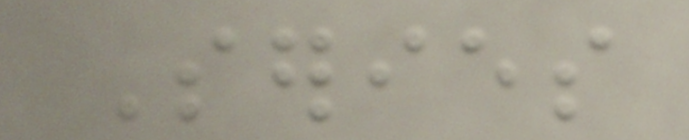Series
